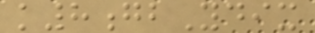k8gbYdix
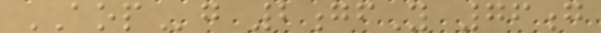AOPg 2gfY 76g
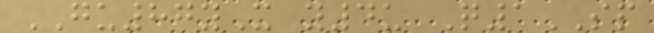GU87yX y4u Q1SP
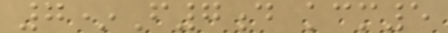7*F7d kcm5
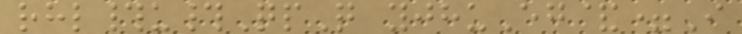rhl#u#QpQ yjhuEg&=I
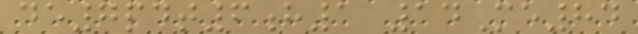de7pdt6h1 14Me84
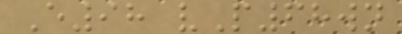E98 vP68wn
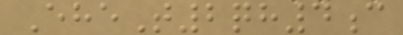EheT2qh4c
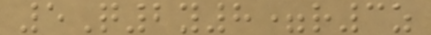5Q2y8=r3z
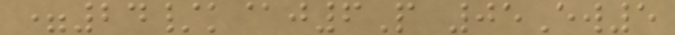=24/k@j6P 05Ew5
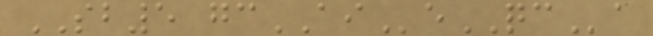SB5 gcAIeQCa
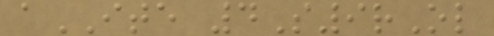aITE 4S9rOl
